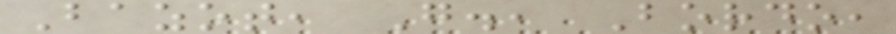Bazot, G., Bordo,
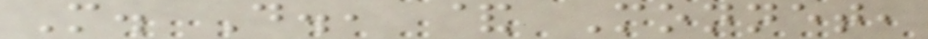M. D., & Monnet,
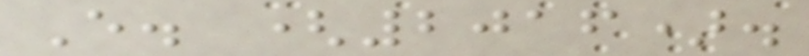E. (2016).
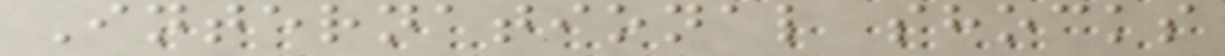International shocks
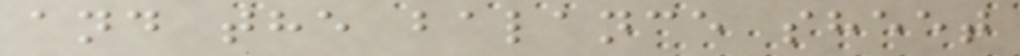and the balance sheet
